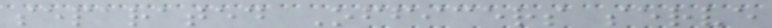separated Officers serve
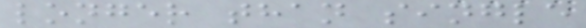longer than single
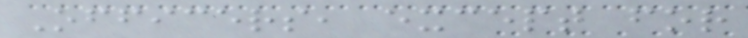Officers, except for
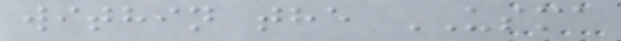within the USMA
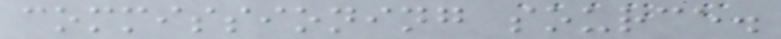commissioning source.
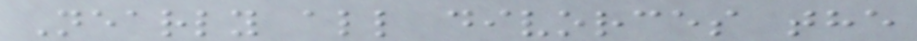Nearly all divorces the
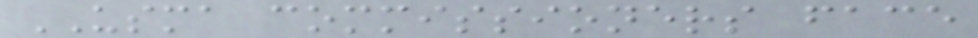USMA commissioners face
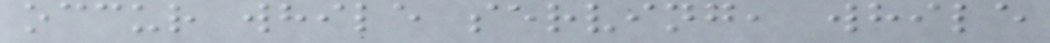occur while serving, while
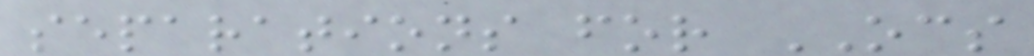separations for OCS
